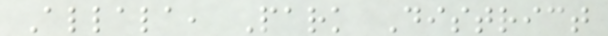Allala, Park District
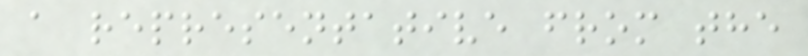a representative from the
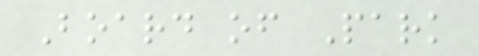Board of Park
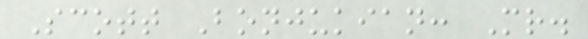Scott Bonjukian: Mr.
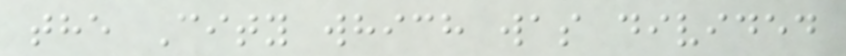the City which was divided
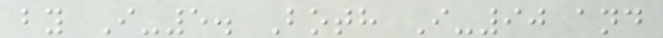by I-5. Both I-90 and
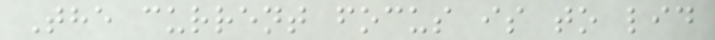The current focus is to lid
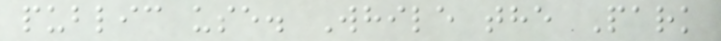public use. While the Park
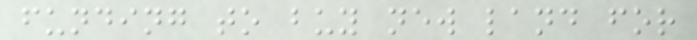funding to buy new land for
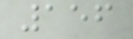156
